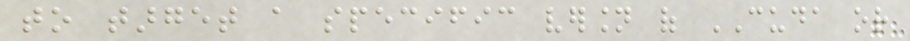to target a specific version of CUDA or
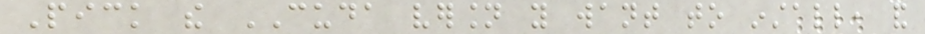Pick the CUDA version you want to install, and
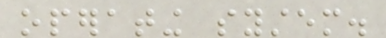operating system.
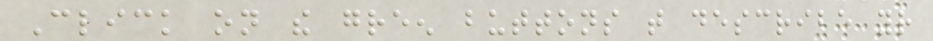Click on the green buttons that describe your
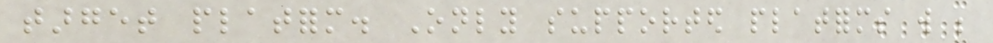target platform. Only supported platforms will be
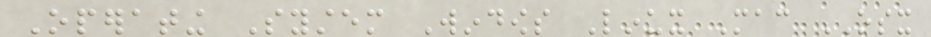Operating System Windows Linux Mac OSX
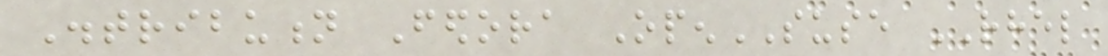Distribution Fedora OpenSUSE RHEL
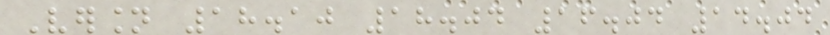Version 18.10 18.04 16.04 14.04
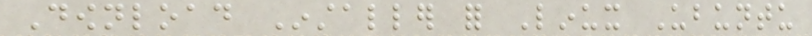Download Installer for Linux Ubuntu
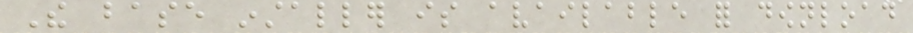The base installer is available for download
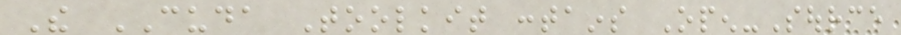The CUDA Toolkit contains Open-Source
